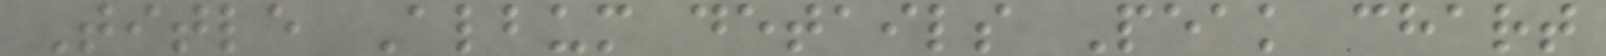Title Album details Peak chart
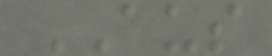AUS
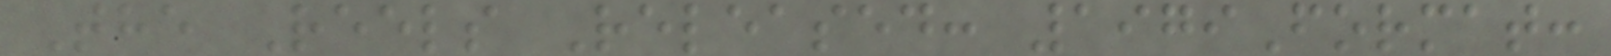The Reels Released: 1979Format:
